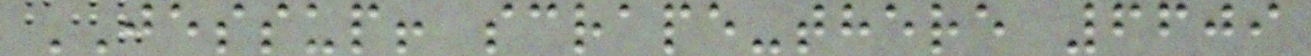JESSUP! scrape-there 6609
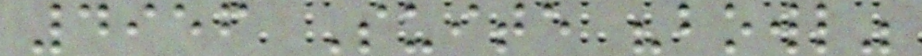4956 Suite "bowl"
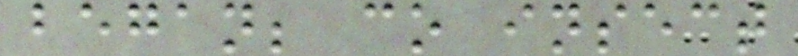began; co insect
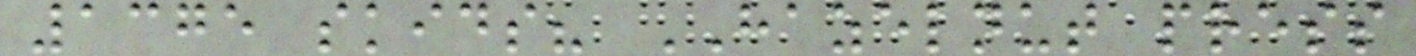1375 skids? HAZELNUT press
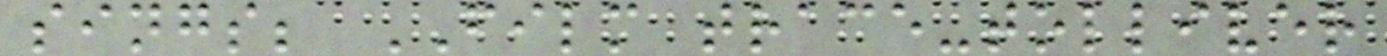sings; FILM trace-tolliver
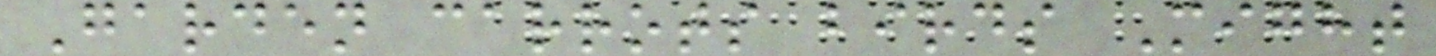Garden carrots birds Might
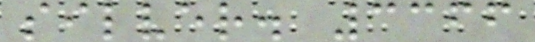silver. 3366
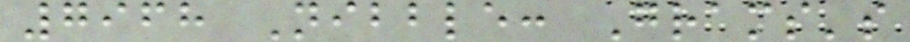7968 Nibble: Grams's
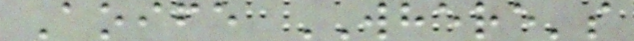Aoife WHERE's
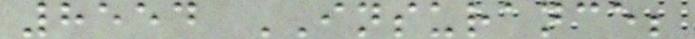8554 INSURANCE;
